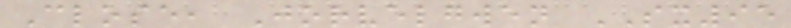Close, Jorvelgwen SX95
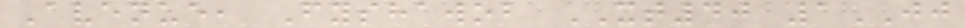Avenue, Fyshawob XT40 1JJ
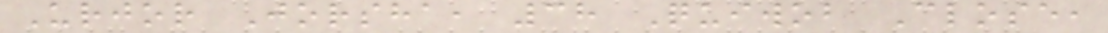Urjor Jorsha, 38 Quiwob Close,
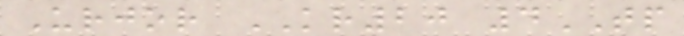Urjor KR20 4TP
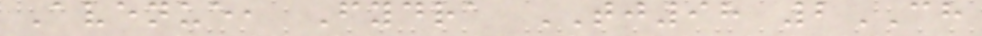Avenue, Fydra TJ98 2CH
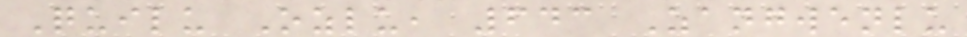Quilu Ozlu, 643 Zangwenlu
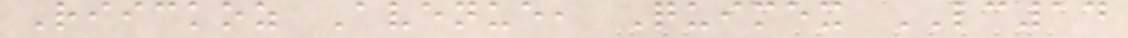Riickoz Avenue, Quimex LC14
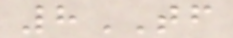8TF
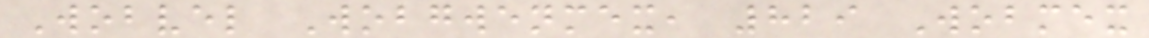Wobvel Wobgwenmex, 829 Wobmex
